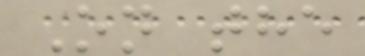On the
